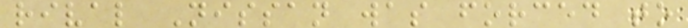rival Nissan was forced to
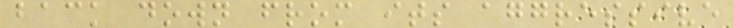back down from its aggressive
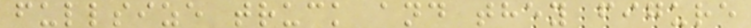fullsize truck and they figure
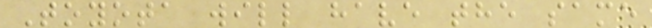Toyota will have the same
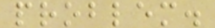problem.
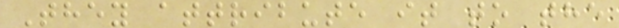They attribute it to the
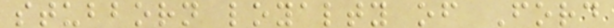stubborn loyalty of Ford
